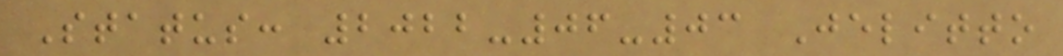Status: 2022-06-03 Jelitto
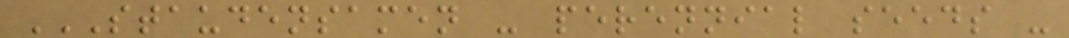STAUDENSAMEN - PERENNIAL SEEDS -
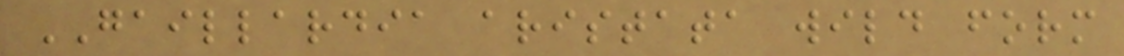GAILLARDIA aristata wild form
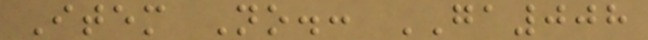Item No.: GA008
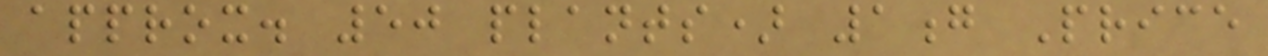approx. 50 plants) 1g Price
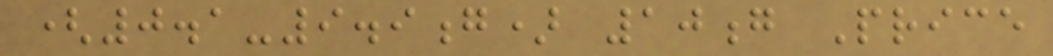(0.1-9.9g) 10g Price
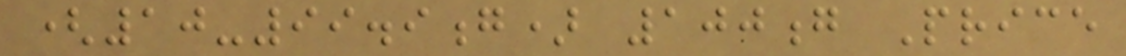(10-99.9g) 100g Price
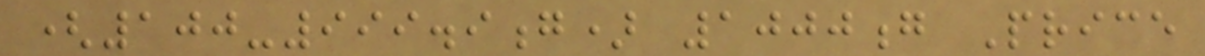(100-999.9g) 1000g Price
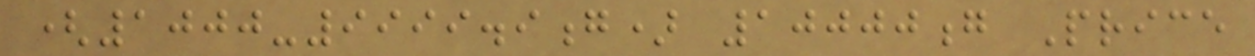(1000-9999.9g) 10000g Price
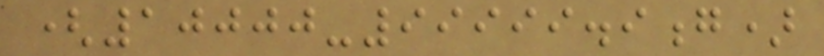(10000-99999.9g)
